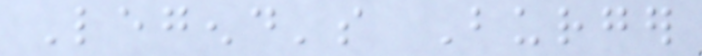Legend's Burger
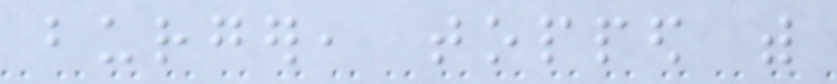burger, topped with
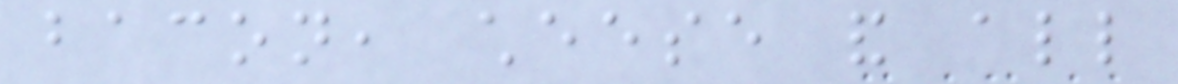bacon, cheese and all
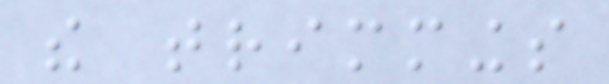the trimmings
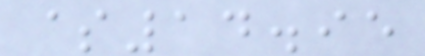$14.95
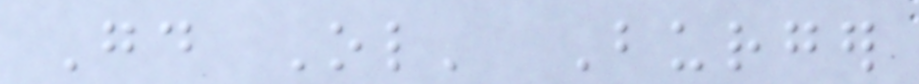Good Ol' Burger
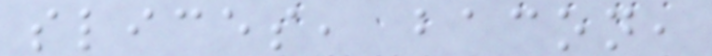slices, bacon,
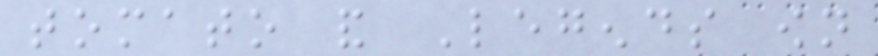tomato and Legends own
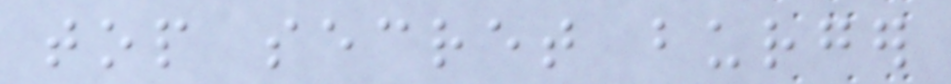top secret burger
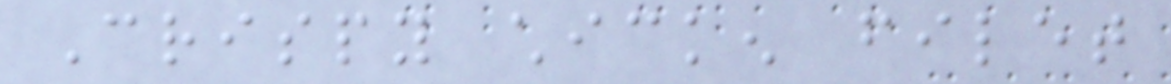Crispy chicken filet
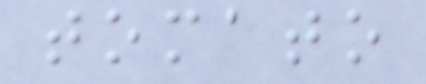tomato
